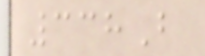338B
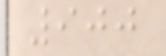900
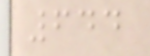644
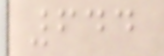644
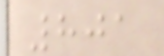801
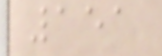151
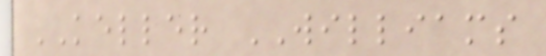KELLER WILLIAMS
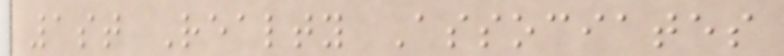1st Realty Associates
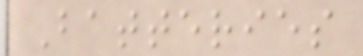Batteries
